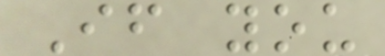If you
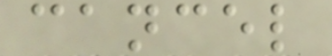cancel
